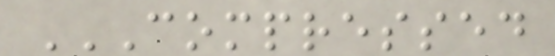COMPRESSED
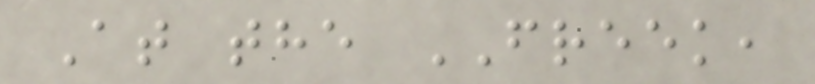At the FREEK,
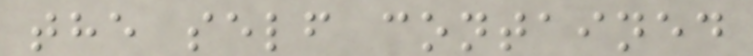the self contained
